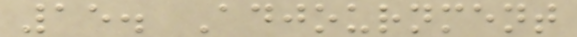15. Adjournment
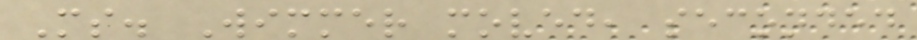Ms. Wimmer moved, seconded
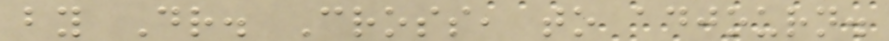by Dr. Cross, to adjourn.
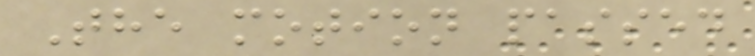The motion passed
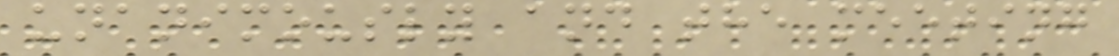unanimously and the meeting
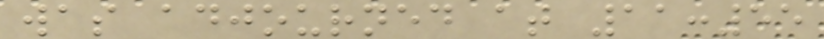was adjourned at 11:55
